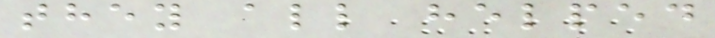they all helped
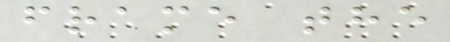frame the
